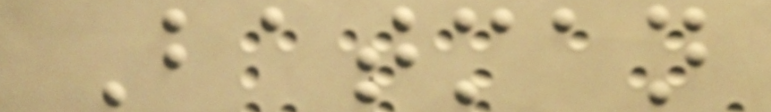Batman
